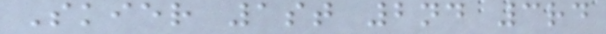Skier 1st 2nd 3rd
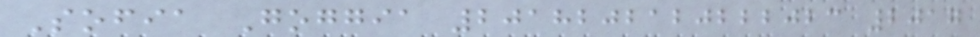Sofia Goggia 2018202120222023 2017
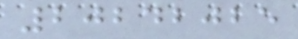20242025
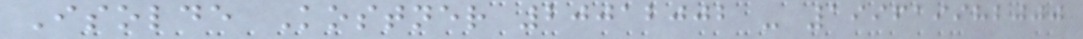Isolde Kostner 20012002 - 199619982000
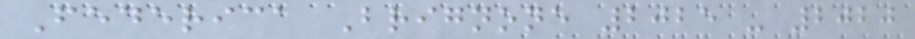Federica Brignone 2025 - 2020
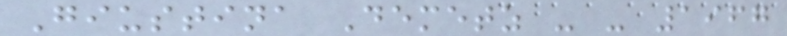Giustina Demetz - - 1967
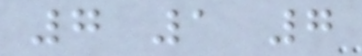7 1 7
